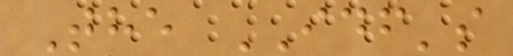The IDF's
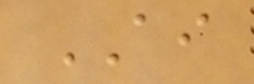AI
